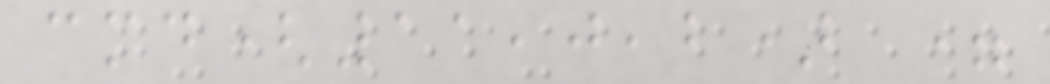cmd(11,0,2) =
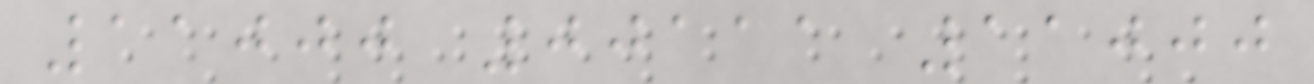11000 00111 11000
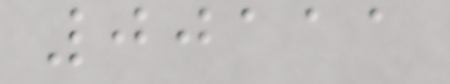00111
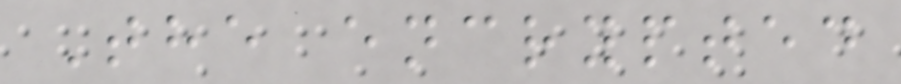The encrypted
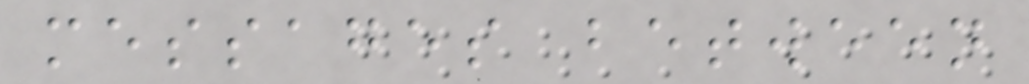messages between
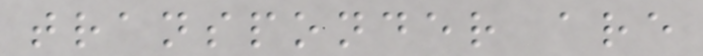transponder are
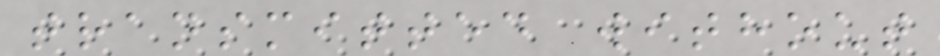transmitted without
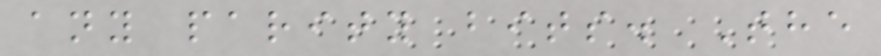any parity bits. The
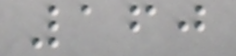160
